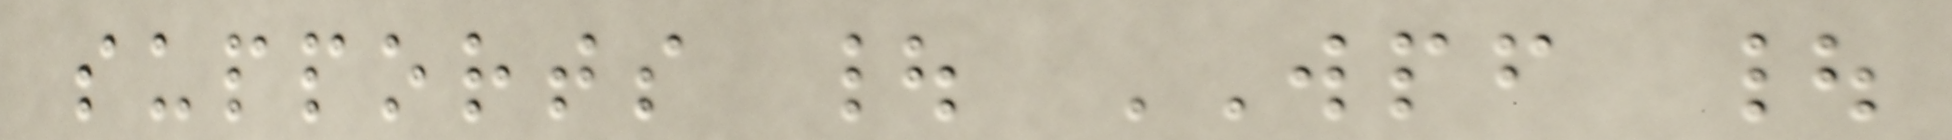supports | WPF |
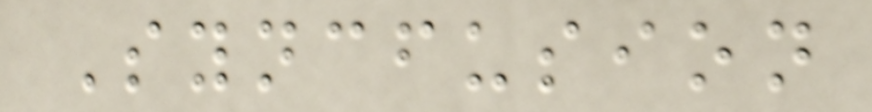Syncfusion
